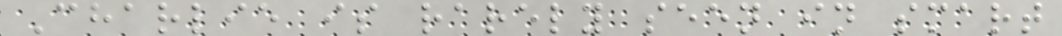Charlie is rarely seen in smart
